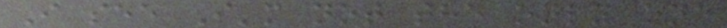I see I'm not the only one
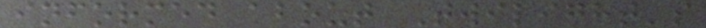informed about Twilight's
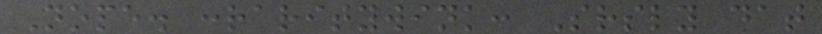Nope. :raritywink: Srsly dat
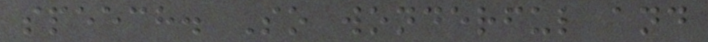speech. So wonderful and
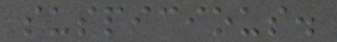suspicious.
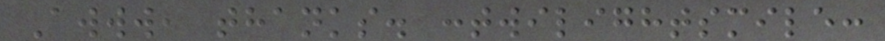Awww, thanks. :twilightsmile:
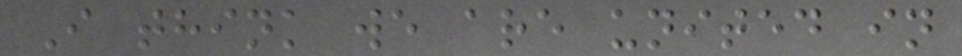I think we are united in
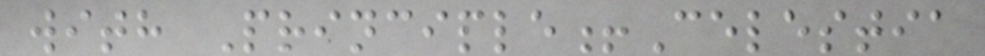with Principle!Celestia
